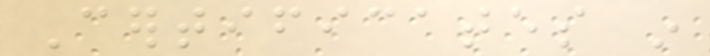Certificates in
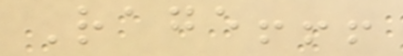Rage!!!
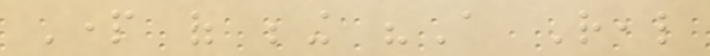Part of being "A Real
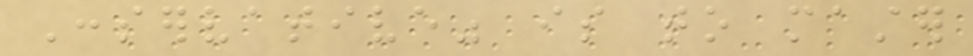Conservative" is to master
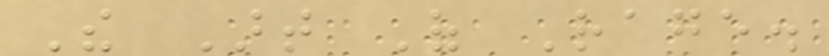The Art Of Rage.
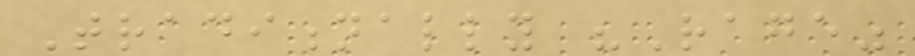Traditionally "Rage"
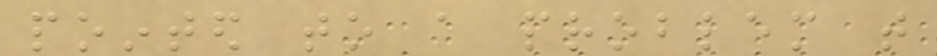pointed to a problem that
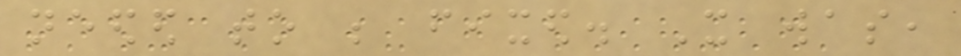needed to be fixed. It was,
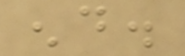end.
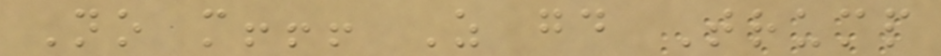No more!!! As good Trump
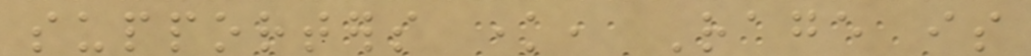supporters know, Rage is
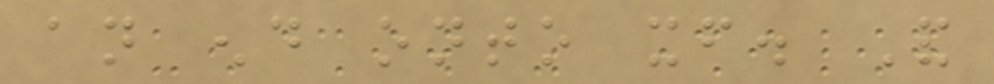an end onto itself. And
